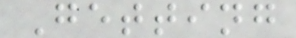Getting
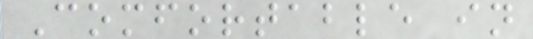Comfortable in
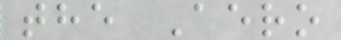the Aero
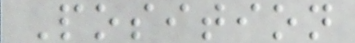Position
